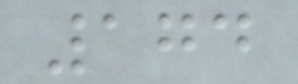174
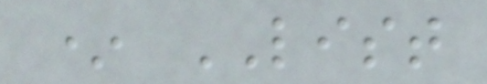* LIST
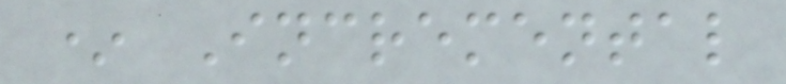* Incremental
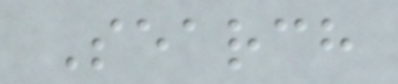Search
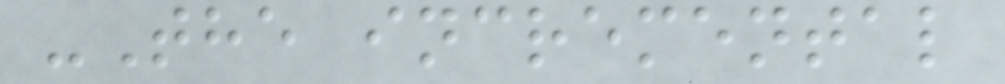-The incremental
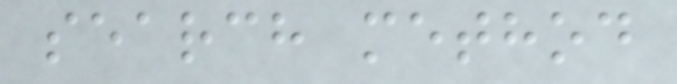search method
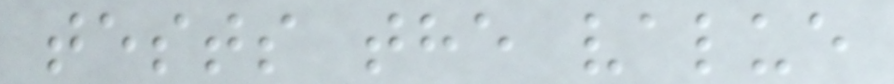tests the value
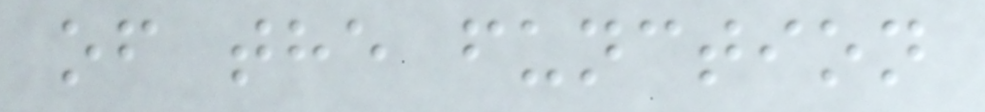of the function
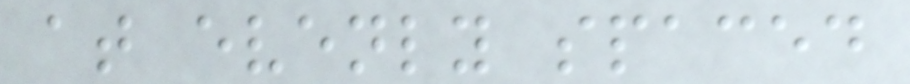at evenly spaced
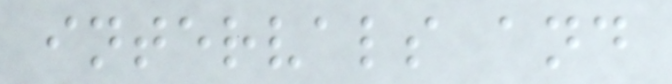intervals and
